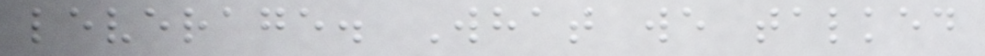leverage. What we talked
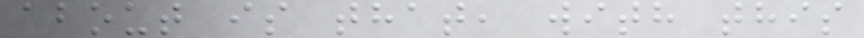about is that, with this
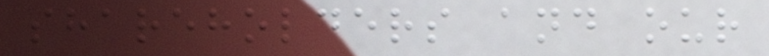shareholders and our
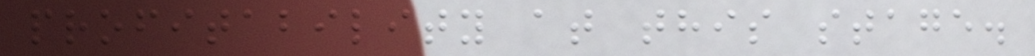profitability at this stage.
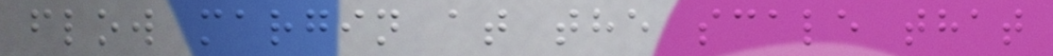flow margin at the scale that
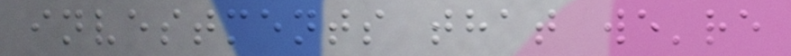investments that we're
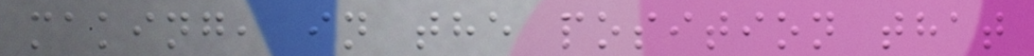making, in the position that
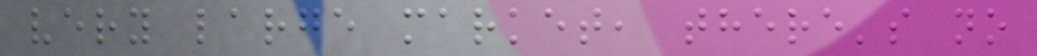very large market, there's no
